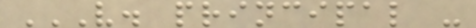V. PRINCIPAL -
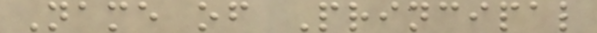Name of Principal
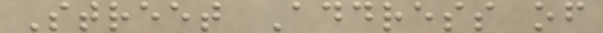Street Address of
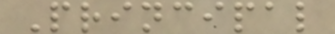Principal
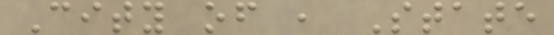City of , State
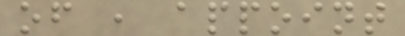of , appoint
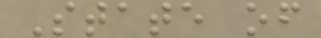State of
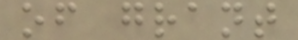of grant
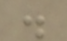.
